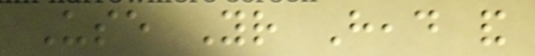Use Your Head and
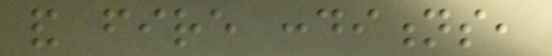and fire conditions,
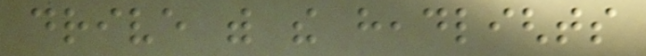drive with the headlights
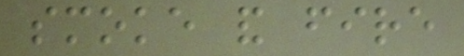smoke and fire
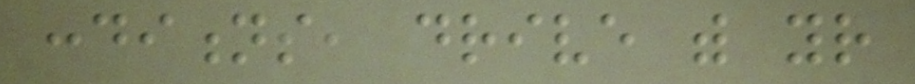conditions, drive with your
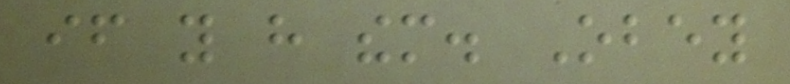if you have them. Obey
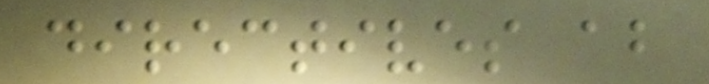directives about
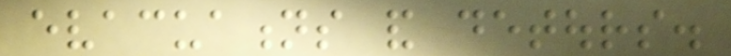evacuations and detours.
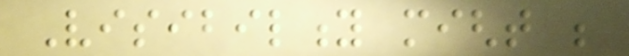Visibility might be
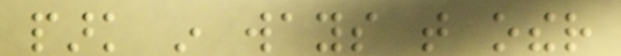park in ways that other
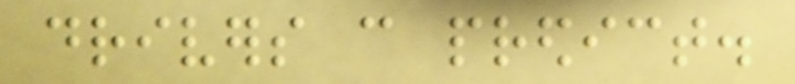drivers can predict.
